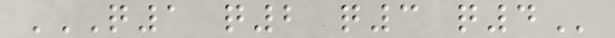Q1 Q2 Q3 Q4
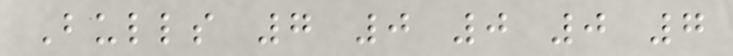Bulls 7 0 0 0 7
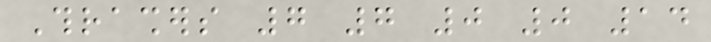Thrashers 7 7 0 0 14
